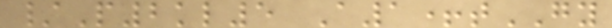/P2kl5 A1+tGY
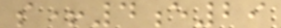s+4e29
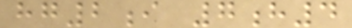hg2i 7h4
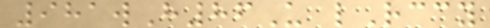981wH86U lRccy
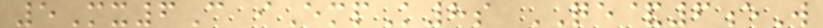5Mx6C iEmpK8s QE&6eW
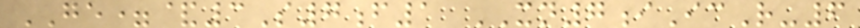GE=&3S7f1 XN7iIcR-6
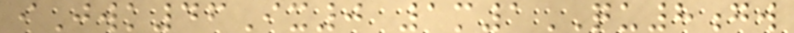iJwk46Ix0 1m1QU8gw
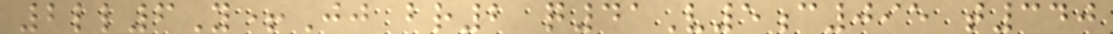2ll6Y+Jj br2 q41V5c095 t340
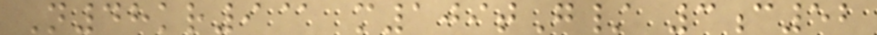N48kr9@ m109tG/ 3c52
